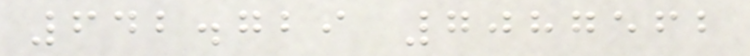642.729 7087562
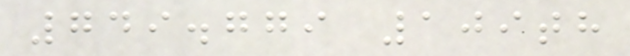749.779 109th
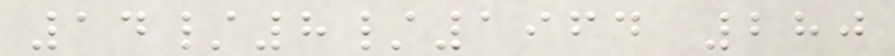14/8/1964 280
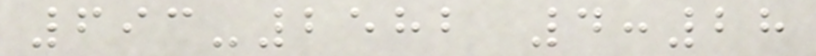693-2582 4:28
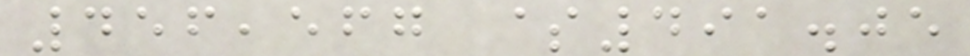456,567 $491.05
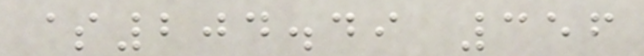$204.49 356
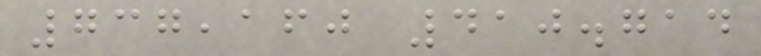737,160 410.714
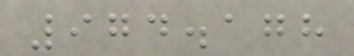974.178
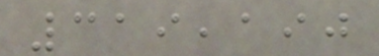319,190
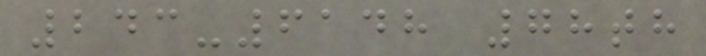243-6148 78th
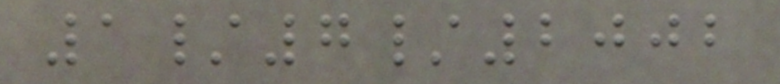1/7/2002
